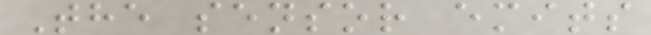The sensor emits
